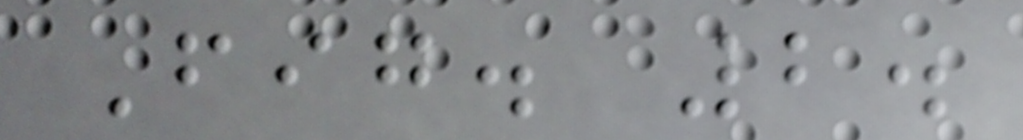Fig. 2.
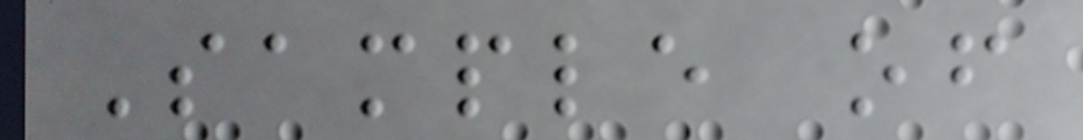Sample of
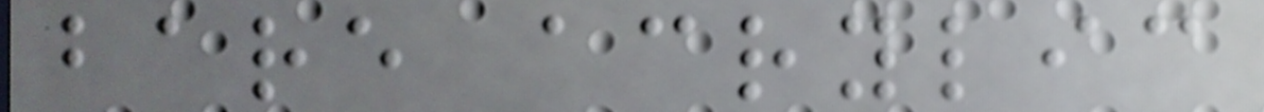bare acrylic
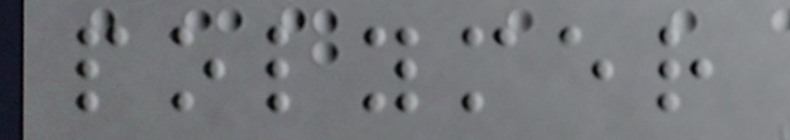polymer
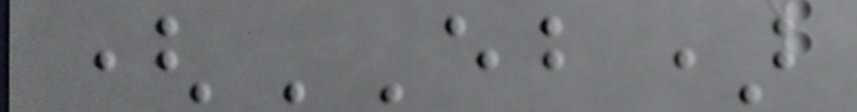(EB)
